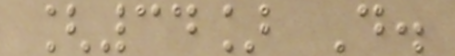[34] D.
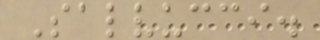Salvucci.
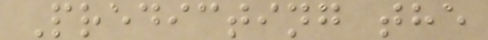Predicting the
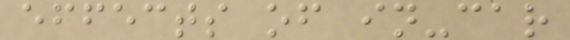effects of in-car
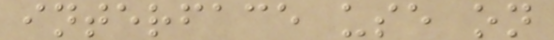interface use on
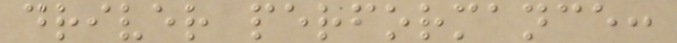driver performance:
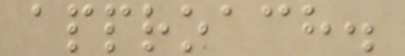approach.
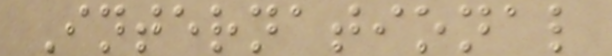International
